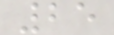25
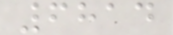6814
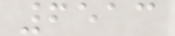6513
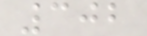302
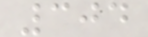304
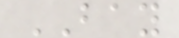BAY
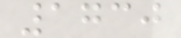1730
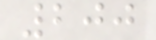200
